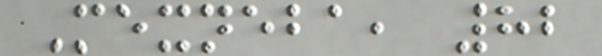Mexneba, 82
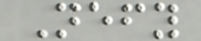Nefy
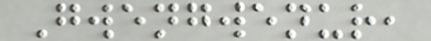Gwengwenur,
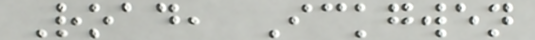Road, Ickgwen
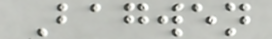Bagwen
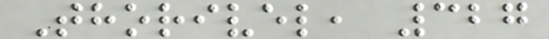Thorivel, 327
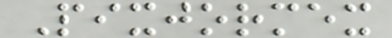Pixjormex
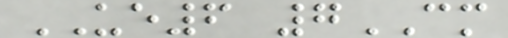UE6 7CM
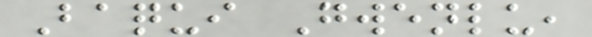Baqui Gwenlu,
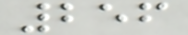256
